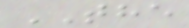THE
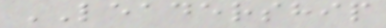LEADERSHIP
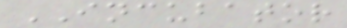INCUBATOR
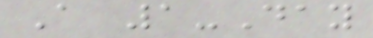A 1-Day
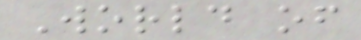World of
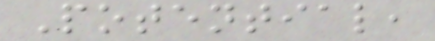Potential,
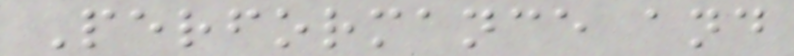Performance and
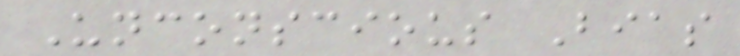Unconscious Bias
